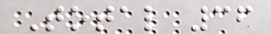Total 36
